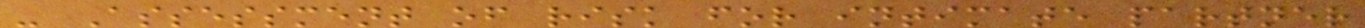- Assessment of risk for intimate partner
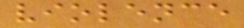violence
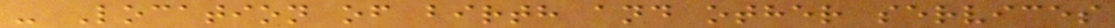- Location of birth and other services
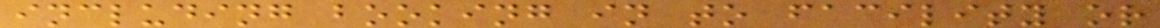including booking in to facility or
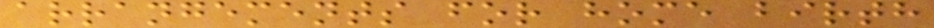arrangements for home birth
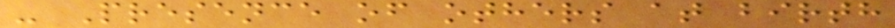- Presence of others at birth
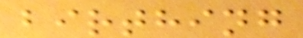birthing
